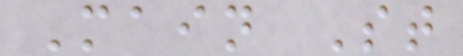Main St
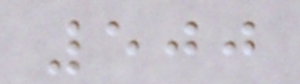500
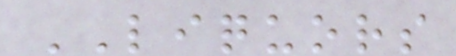LIQUORS
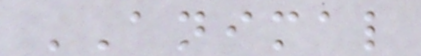ANIMAL
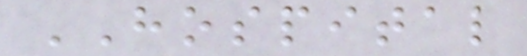HOSPITAL
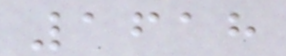1618
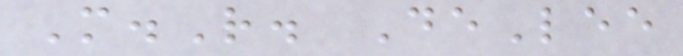M.R. DeLee
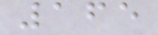165
